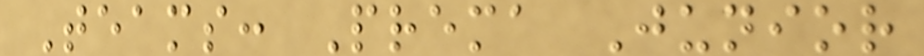Teams: Prema Junior
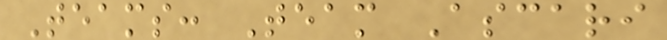Teams: Team Ascari
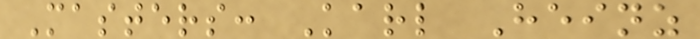Masters: Karl Heinz
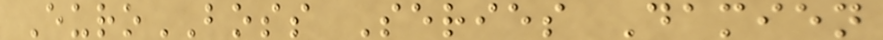EuroBOSS Series Damien
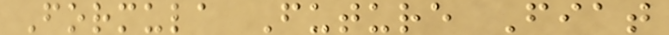Formula Future Fiat
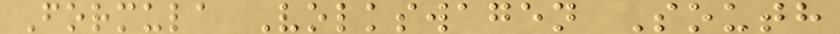Formula Volkswagen South
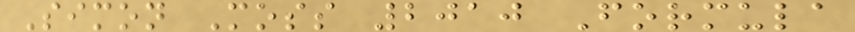Simon Moss 2010 Formula
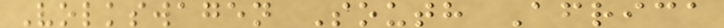Volkswagen South Africa
